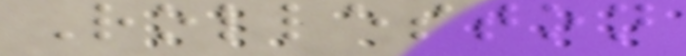Rolleston
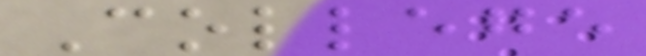College
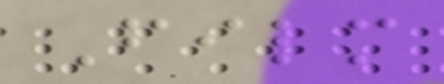Film
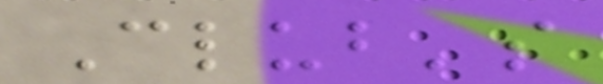Club's
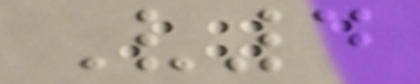V4
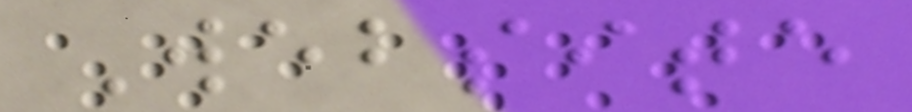Website
